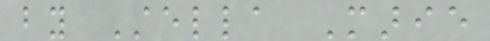by Stella Marie
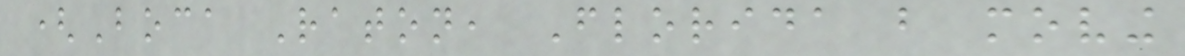(Boca Raton, Florida but moving
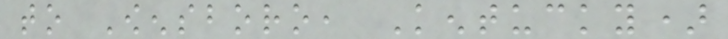to Owensboro, Kentucky)
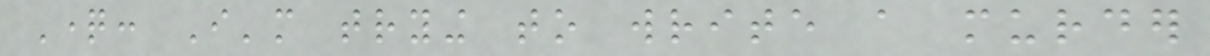Question: I'm trying to write a murder
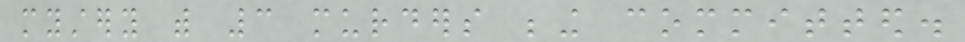mystery with 3 murders being committed.
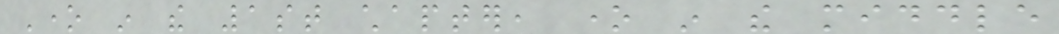One in the 1st chapter, one in the middle
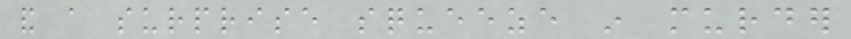and a surprise squeeze in murder
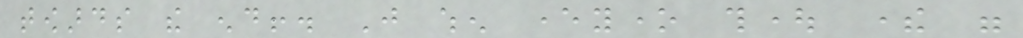towards the end!. Just when everyone thought there were
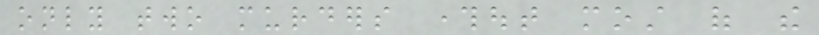only two murders throughout most of the
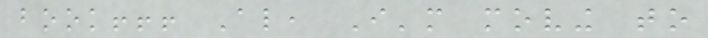book!!! Also, I'm moving to
